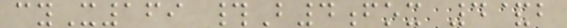cyX169 #B4fox 4&b
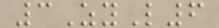3ZyL6
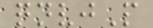qnvjP
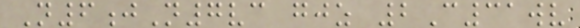N6jN7vc gjz 2C31wv
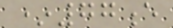*77e
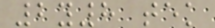2y8 tek
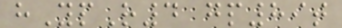hYpR4 gp89t
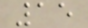15
